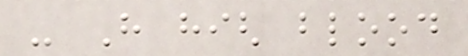- Have high blood
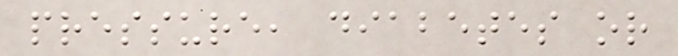pressure, diabetes or
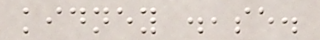kidney disease.
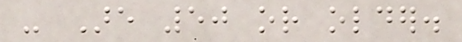- Are 50 or older.
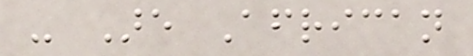- Are African
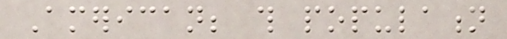American; this population
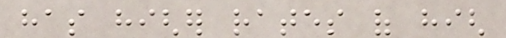has higher rates of high
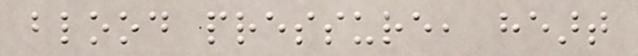blood pressure, heart
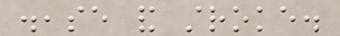disease and stroke.
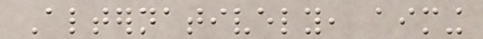Alternatively, aiming
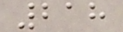218
